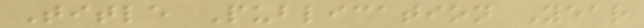Title Publication Year
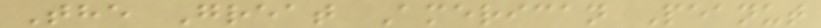The Great American Peanut
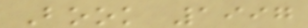Book 1997
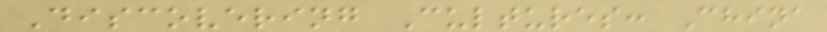Discovering Cultures: China
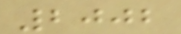2002
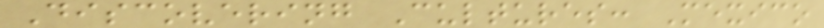Discovering Cultures: Mexico
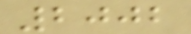2002
